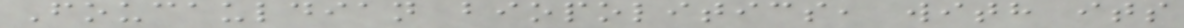Foucauldian biopolitics, with its
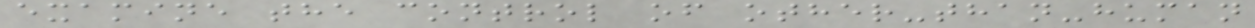examine the control of other-than-human
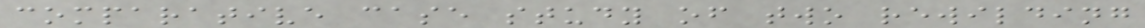comparative case study of two rewilding
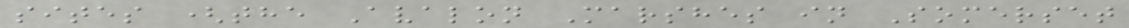sites (the Avalon Marshes in Somerset
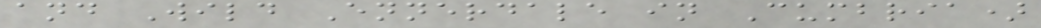and Wild Ennerdale in Cumbria)
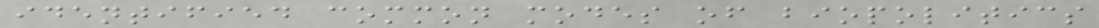identified common modes of biopolitics
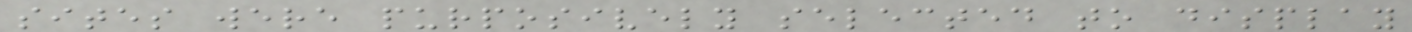sites were purposively selected to display
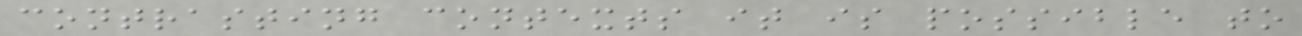contrasting contexts it is possible to
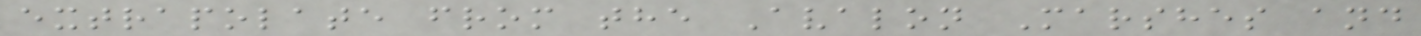extrapolate from the Avalon Marshes and
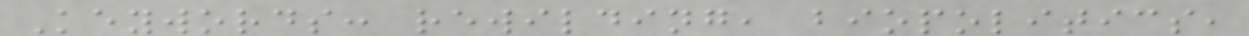Keywords: rewilding, biopolitics,
